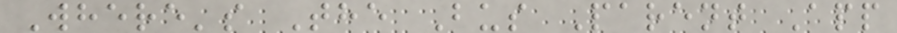Where's The Bus Parent App
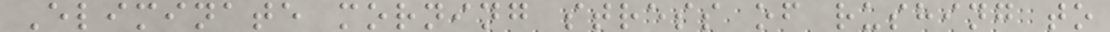Eliminate morning stress of rushing to
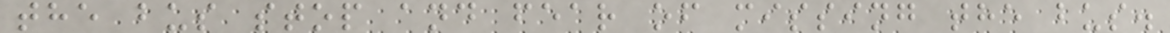the bus stop and fear of missing the bus.
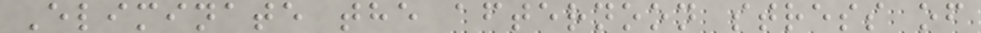Eliminate the afternoon stress of
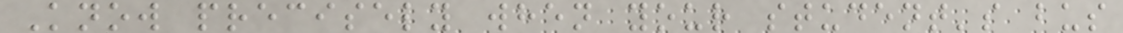Know precisely when your student's bus
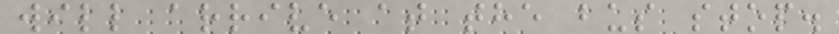will arrive at the bus stop.
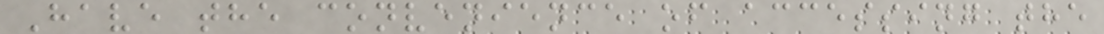Have the convenience of accessing the
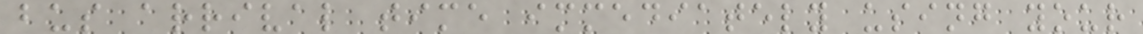bus arrival time immediately using your
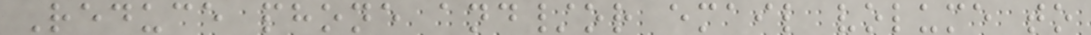Reduce phone and/or email volume to
